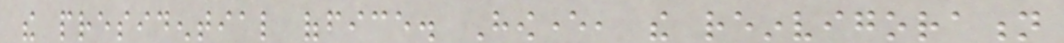the presidential office. However, the reinvigoration
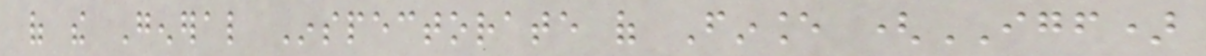of the General Inspectorate of Finance (IGF)
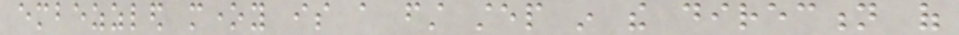embezzled money is a first step in the direction of
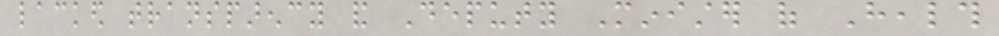lacked transparency and Deputy Minister of Health
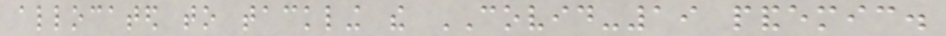allocated to tackling the COVID-19 pandemic.
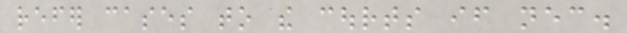refer cases to the courts if necessary.
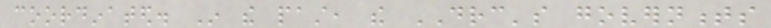coordinated. In the past, the DRC's governments
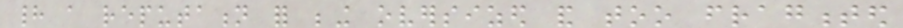had a reputation for being oversized and too fragmented
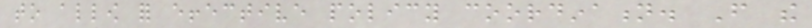to allow for effective policy coordination. From the
